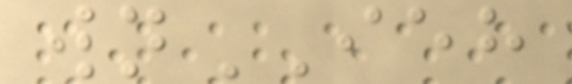wnIEH
